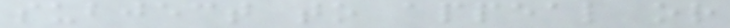subject to appeal or
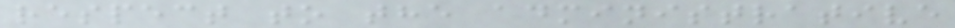respect to the administrative
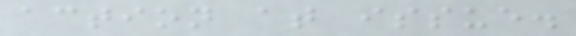action at issue.
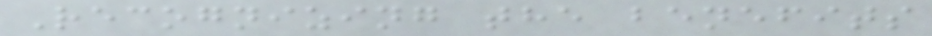Recognizing the benefits
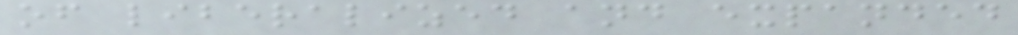of liberalized and expanded
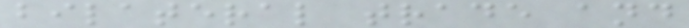bilateral trade and
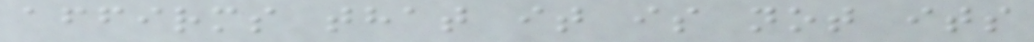affirms that it is not its
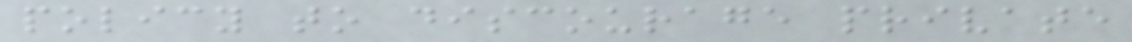policy to discourage private
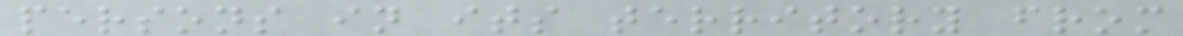persons in its territory from
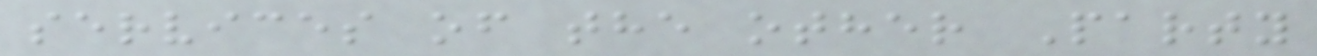services of the other Party
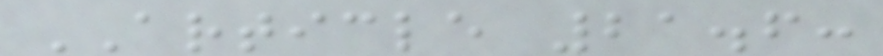ARTICLE 21.6:
